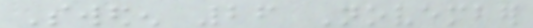Sweden 26 November
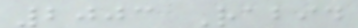2003 Rabid
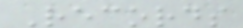Records
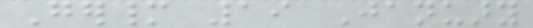Germany 19 January
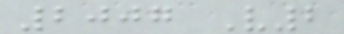2007 V2
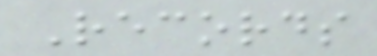Records
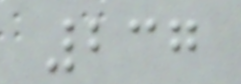237
